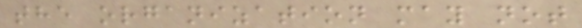the organization may not
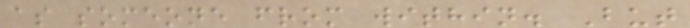as someone from within. But
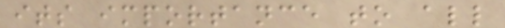its importance to all
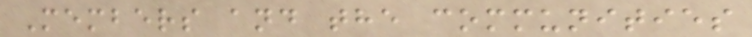Members and the communities
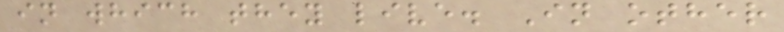in which they live. In other
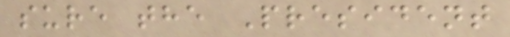sure the President
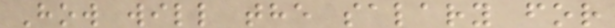How will the salary for
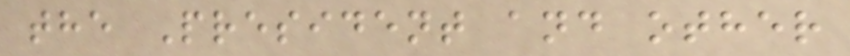the President and other
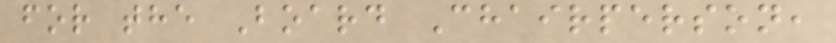for the Board Chairperson,
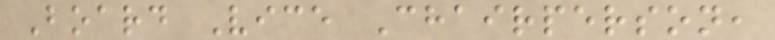Board Vice Chairperson,
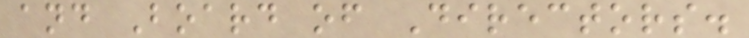and Board of Directors.
